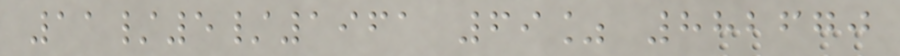11/5/1961 69% 882670
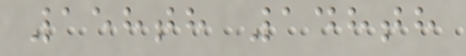158th 148th
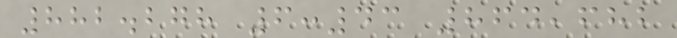882.278 6:43 864,682
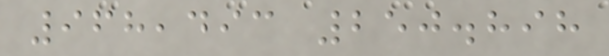968,493 250.898
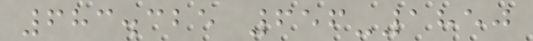683.325 656-1850
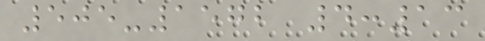505-1572 4:13
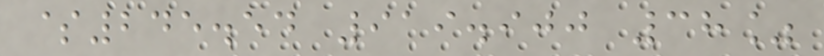$245.54 919.900 38%
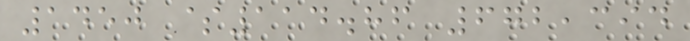1450 $114.86 672,394
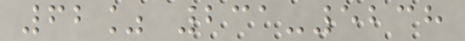62% 231-5238
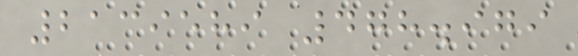2139589 478.979
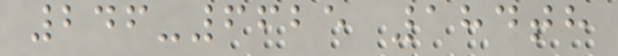246-6625 184th
